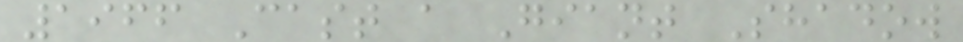1966 Cast a Giant Shadow
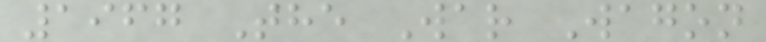1967 The War Wagon
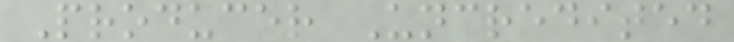Producer Uncredited
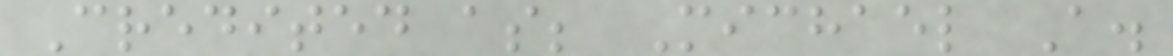Credited as; Michael A.
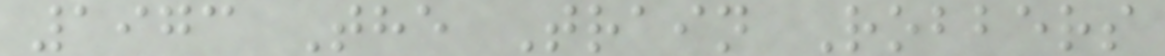1973 The Train Robbers
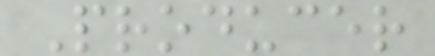Producer
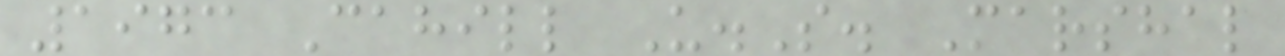1973 Cahill U.S. Marshal
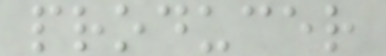producer
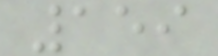159
